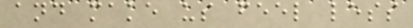and make us feel less
